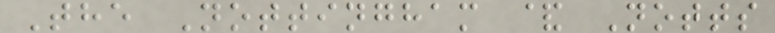The Nottingham & Notts
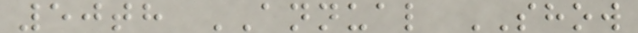50th ANNUAL SHOW
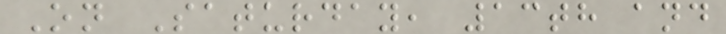On Saturday, 13th and
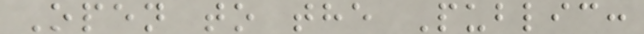Open to the Public:
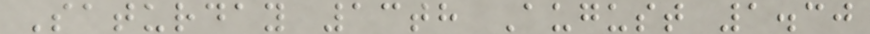Saturday 13th August 1.30
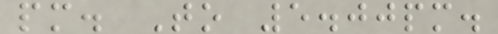pm. To 5.00pm.
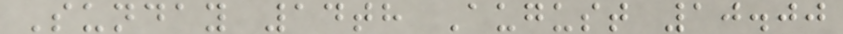Sunday 14th August 10.00
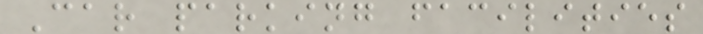Car parking facilities
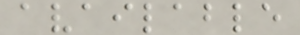available
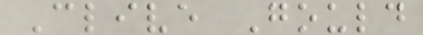Clive Gould
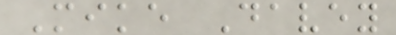Mike Davey
